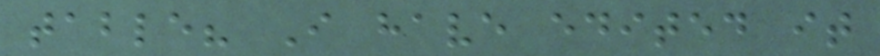table? I have edited it
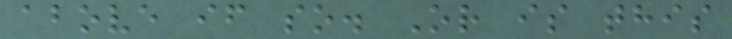above if so. Or is this
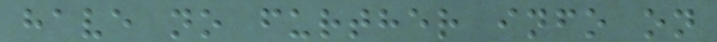have no further info on
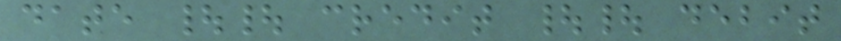date || credit || debit
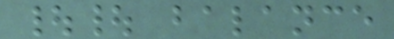|| balance
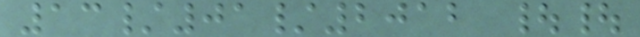13/01/2012 ||
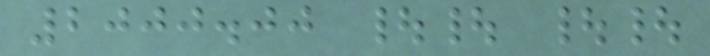2000.00 || ||
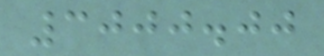3000.00
